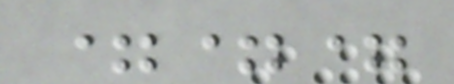===
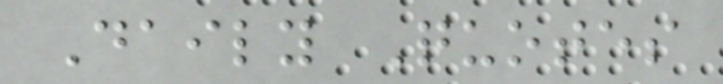Daily Quotes
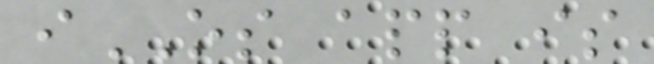iOS app is
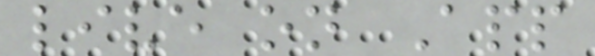live on App
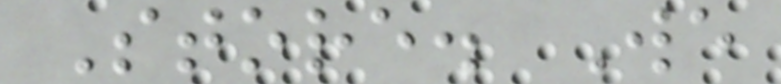Store. We
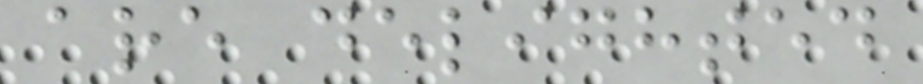are delighted
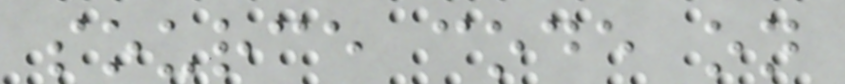source code on
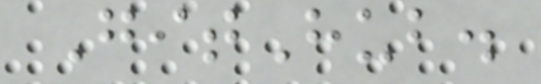GitHub.
